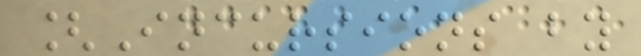[Incursions by
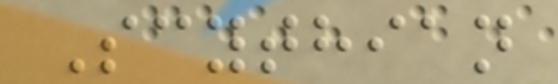Scythian
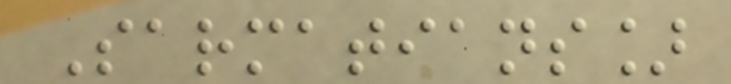Sarmatians]
